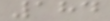184
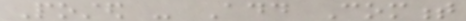Posted - Add Comment
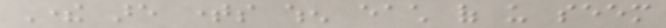There are times when each of us seem
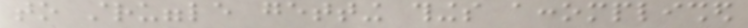to struggle getting things accomplished
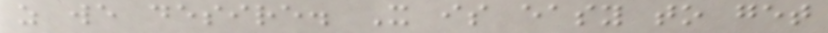as we desire. It is easy to get
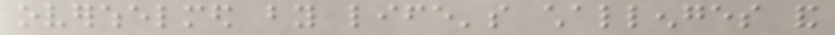overwhelmed by life's challenges and
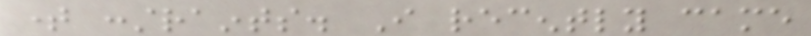time constraints. I recently came
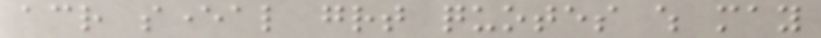across several great quotes which may
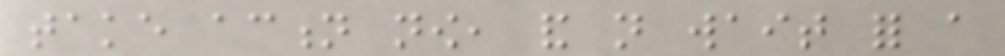take action now, and not wait for a
